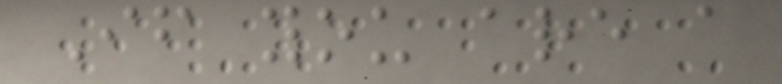If you are a
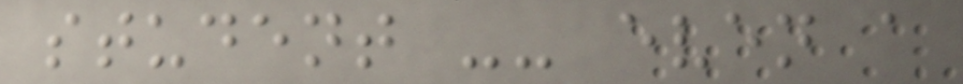student -- even a
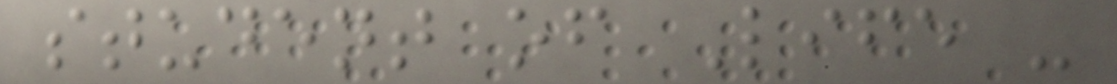student of Life -
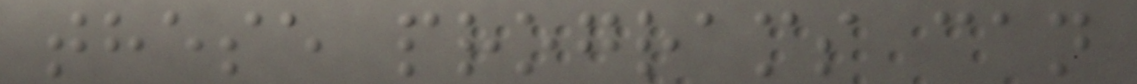these programs can
